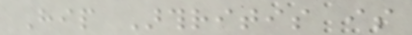Hip Arthritis is
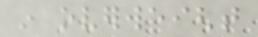in overweight
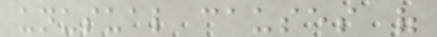unusual causes of
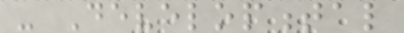- Developmental
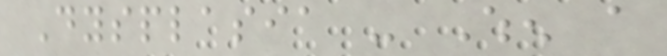Dysplasia - When a
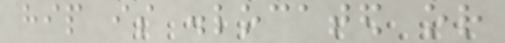hip is dislocated or
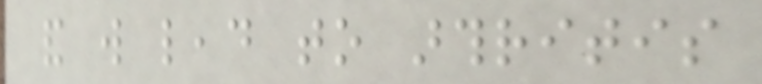and will lead to arthritis
